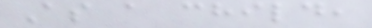As a child,
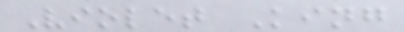Violet King
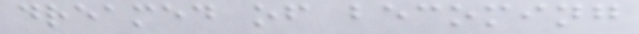dreamed of becoming
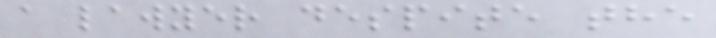a lawyer despite the
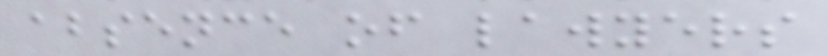absence of lawyers
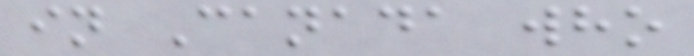in Canada who
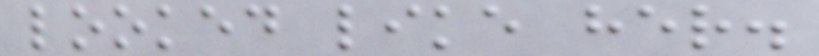looked like her.
